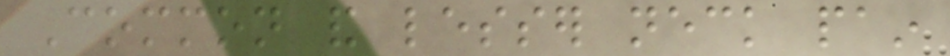Common and lesser neck pain
